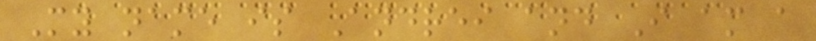My name is Andrei and I am a
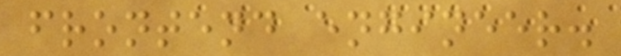frontend engineer.
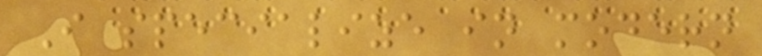I specialize in modern
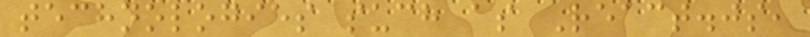technologies such as React.js,
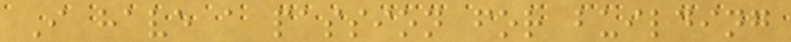I have a passion for building
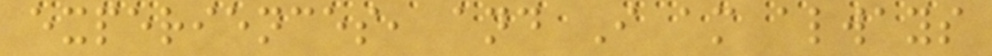experiences, and I am always
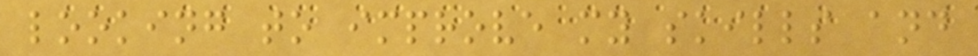looking to improve my skills and
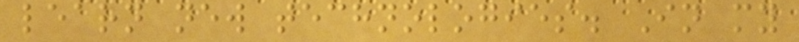learn new technologies. In my
